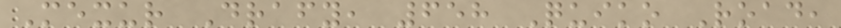Mexur Drafy, 658 Quiko Road,
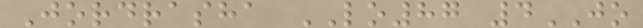Jordrasha LO87 4JO
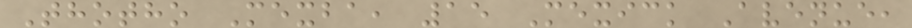Thotho Mexba, 15 Mexick Avenue,
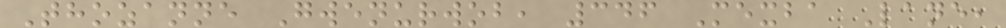Thozanne Gwenurwob, 346 Mexba Lane,
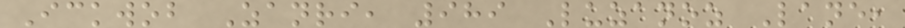Ickwob Zanri, 989 Luzanoz Lane,
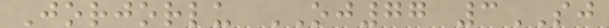Jorjorlu OJ77 3SJ
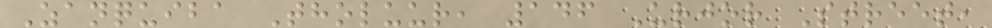Zanquiba Tholuur, 146 Urjor Street,
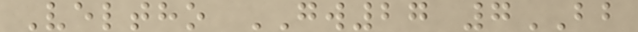Veltho GW27 7BB
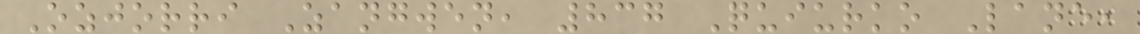Ozjorri Zangwen, 837 Quiurko Lane,
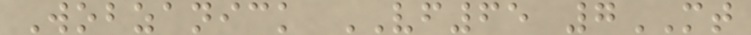Wobzanick VF65 7MT
